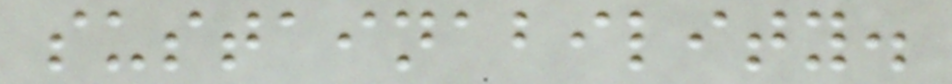sustainability.
